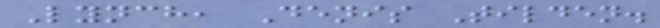Lynch, Denis Tilden.
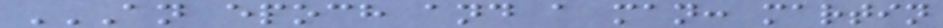AN EPOCH AND A MAN: MARTIN
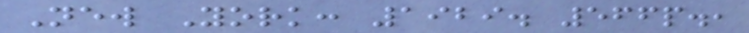New York: 1929. 566p.,
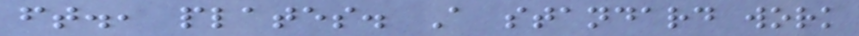ft., plates. A standard work
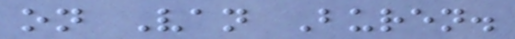on Van Buren.
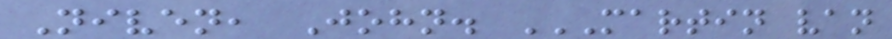Niven, John. MARTIN VAN
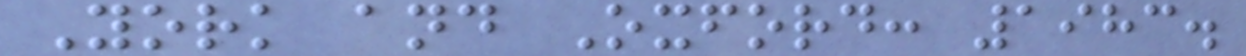York and Oxford: 1983.
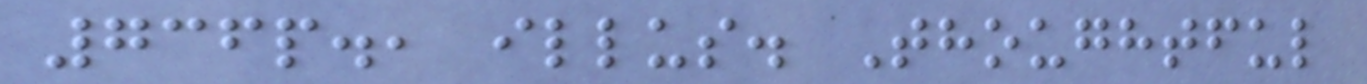736p., illus. Thoughtful
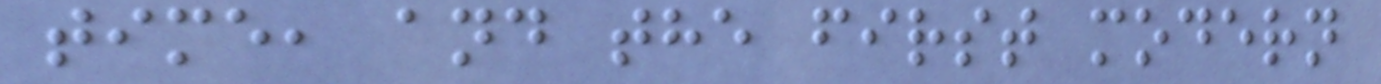time, and the first modern
